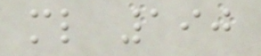ml 190
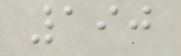190
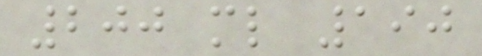200 ml 190
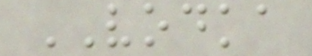VODKA
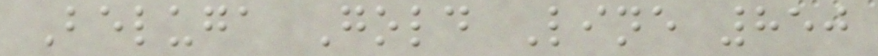Beluga Gold Line 850
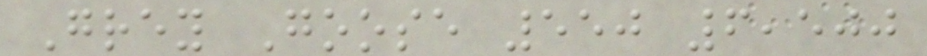Grey Goose 550 6,500
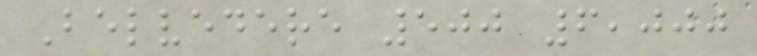Belvedere 500 6,000
